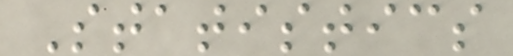Statistics
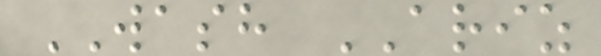WASH ARIZ
